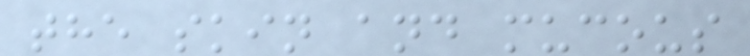the skin and mucous
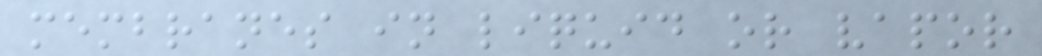membranes in liquid or vapor
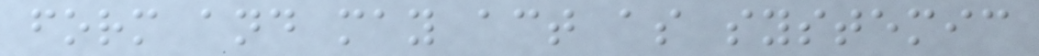form and may act as systemic
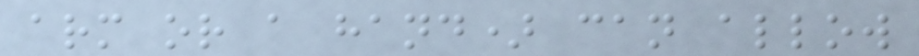arm or a hand) can allow
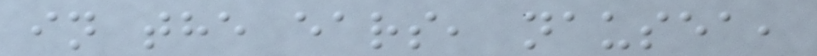in the ears, nausea,
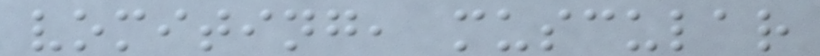vomiting, muscular
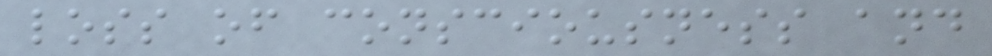loss of consciousness and
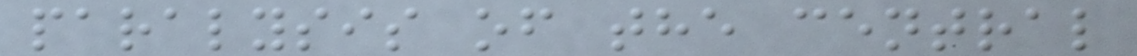paralysis of the central
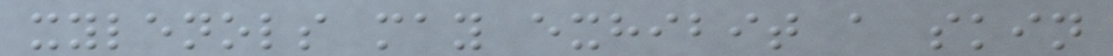xylenols may exhibit a skin
